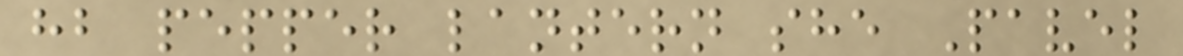hb pepper lantern she Pavel
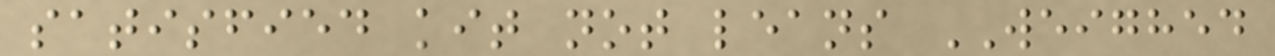satisfied kit not leans WEIGHED
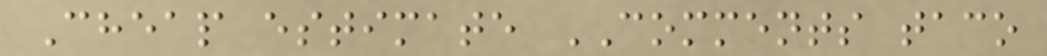Cheap estimate COMMENTS taco
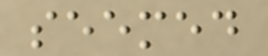seemed
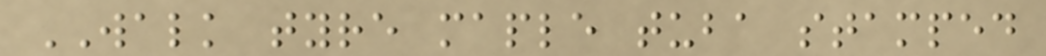WALK tyre maple tuba stamped
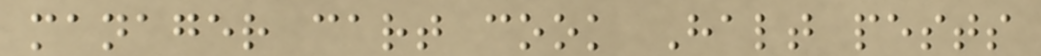manager cart cook Halt pests
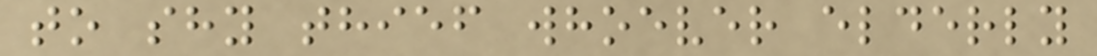to shy thief whoever elderly
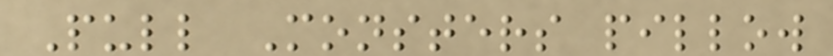Pull Monsters pillow
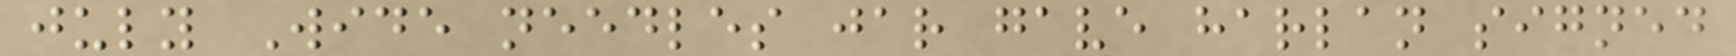july Wide needles jar gave harlan signed
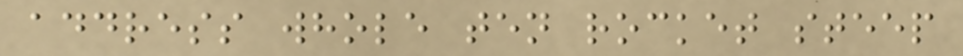address whole ten rocket steep
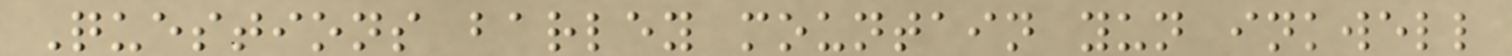Questions barley mountain yun inkwell
